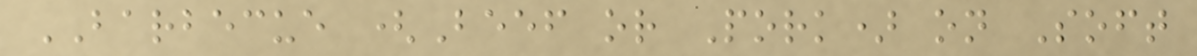BARBECUE (Beef or Pork) on Soft
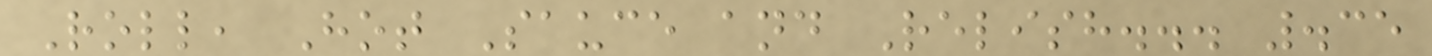Roll, Hot Sauce and Relish... .35
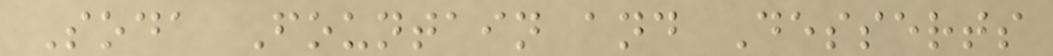Soda Fountain and Desserts
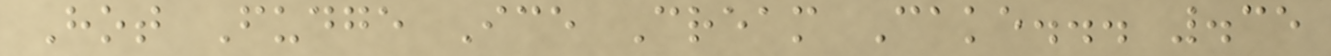Hot Fudge Ice Cream Cake... .35
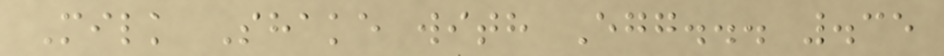Milk Shake with Egg... .35
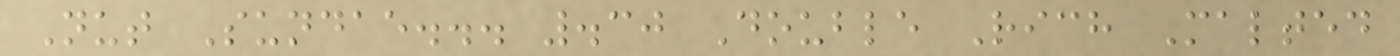Nut Sundae... .30 Double Rich Malted
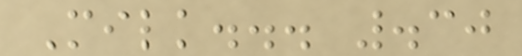Milk... .30
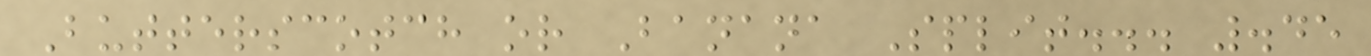Butterscotch or Banana Split... .45
